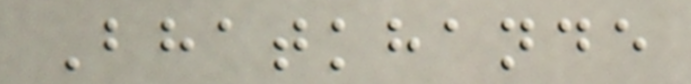Bhatkhande
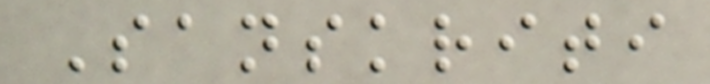Sanskriti
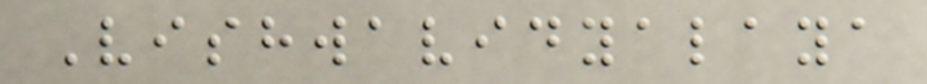Vishwavidyalaya
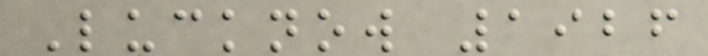Lucknow 1926
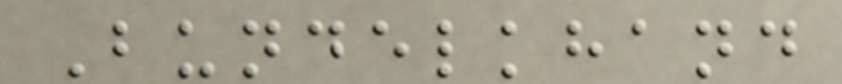Bundelkhand
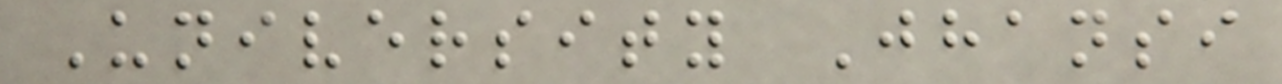University Jhansi
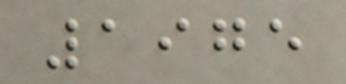1975
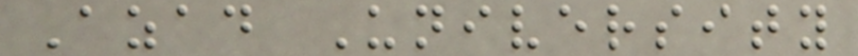Azad University
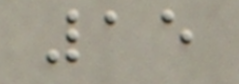15
